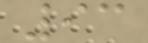93
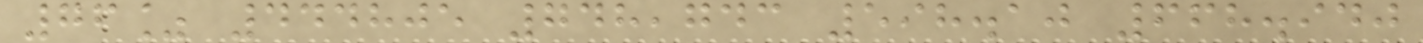76% 444805 748,743 598.10 668.940
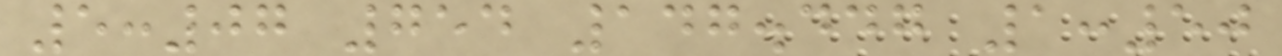5:07 754 147.447 1:50
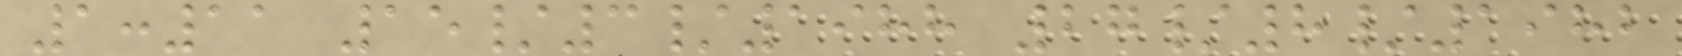1:11 15/3/1988 27/8/1982
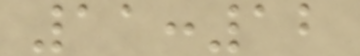11:12
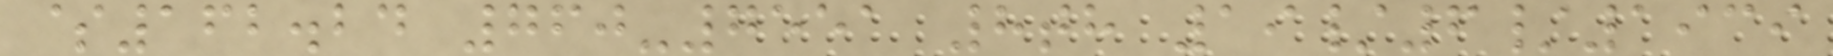$162.24 760-7551 8th 19/6/1939
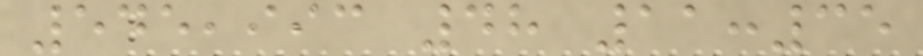545,993 48 11:35
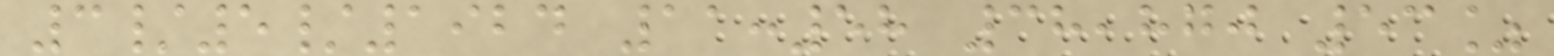3/5/1924 11:58 38,870 53%
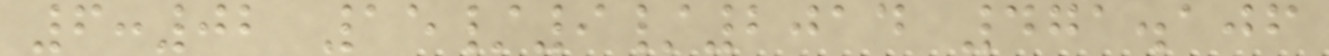6:02 15/9/2014 471.106
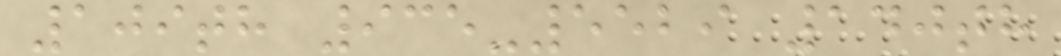109th 935-5529 140th
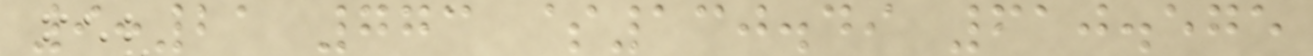9:21 773 $130.49 610.575
